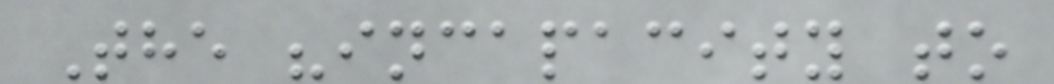The "incapacity to
